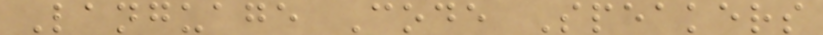Language Code Speakers
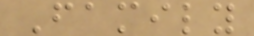Family
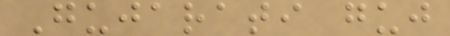Gujarati guj
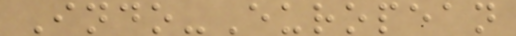Indo-European
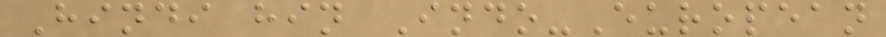Hindi hin Indo-European
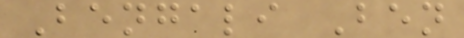Bengali Ben
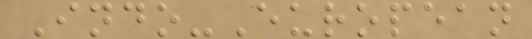Indo-European
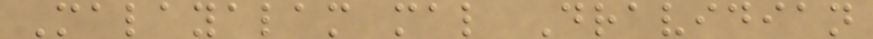Malayalam mal Dravidian
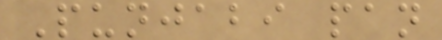Punjabi pan
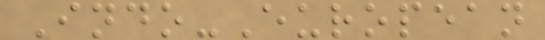Indo-European
